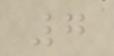7
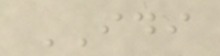IDI
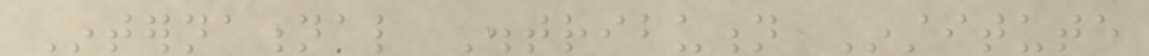International Distribution Institute
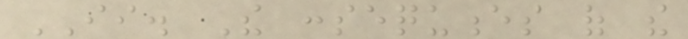II. The consequences of the
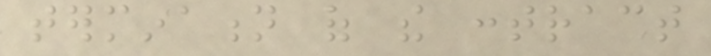termination of the contract
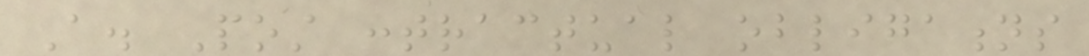A. Post contractual obligations
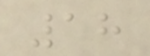18
